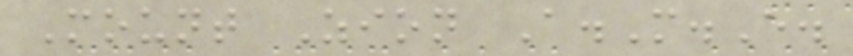Mount Zion A.M.E.
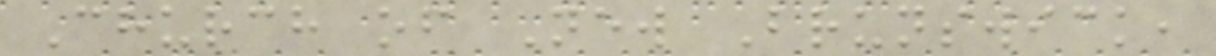Church of New Brunswick,
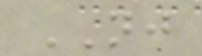NJ
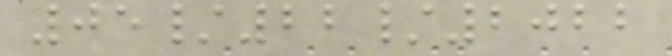05/22/2022
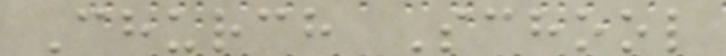Church School
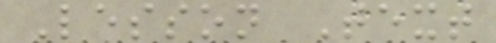Lesson Text
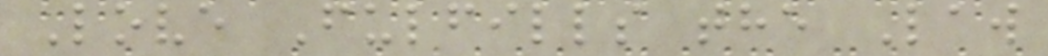Love Fulfills the Law
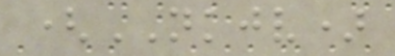(NKJV)
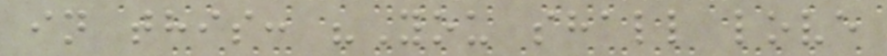in this: "You shall love
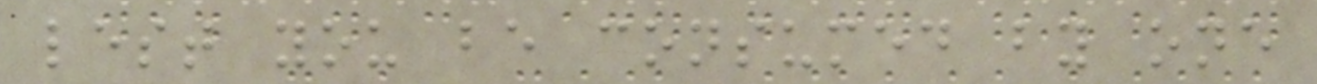lest you be consumed by one
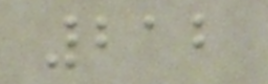212
